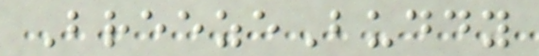BreezeBuddy
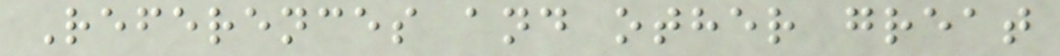References and other great
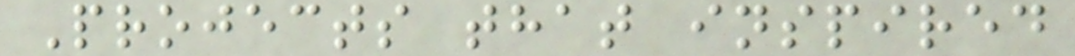Projects that inspired
